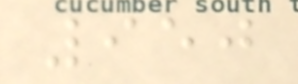950
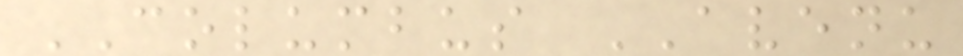COLUMBUS AVENU
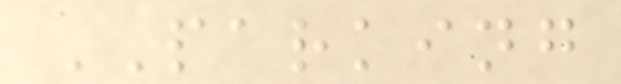PARKING
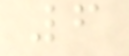6
